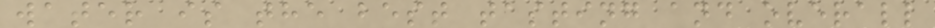water is the best tasting and overall
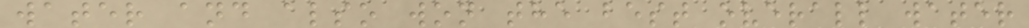water and also won the best overall water
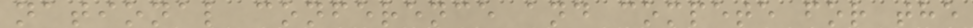national conference and compete for the
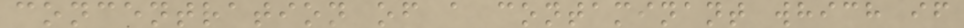concentration of a contaminant which if
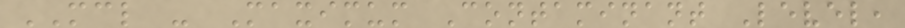MCL - Maximum Contaminant Level,
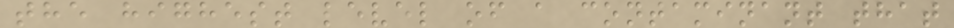the highest level of a contaminant that
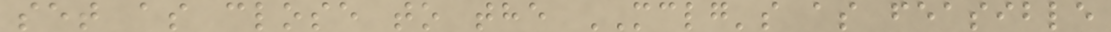set as close to the MCLG's as feasible
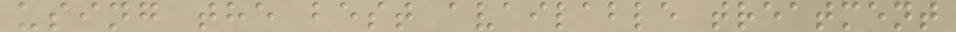using the best available treatment
